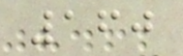160
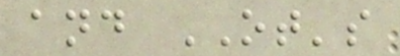and OT's
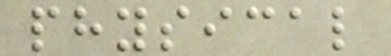physical
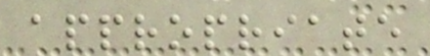appropriate
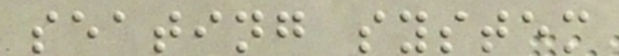seating system
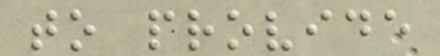to provide
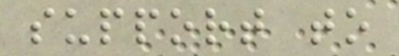support to
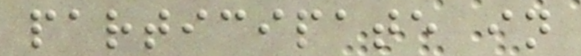participate in
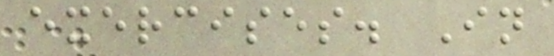exercises. In
